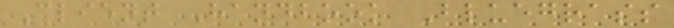Client Handbook Bluegrass
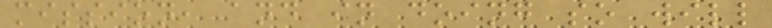mission, and in doing so will
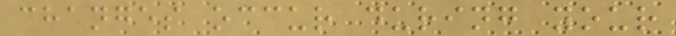changes occur during your
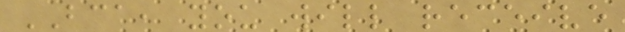BCA, you will receive
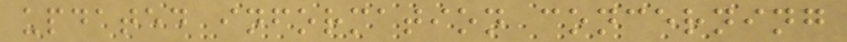updated information concerning
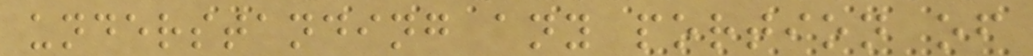understanding any portion of
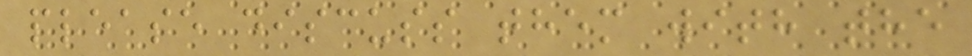please discuss them with the
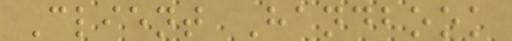Client Handbook
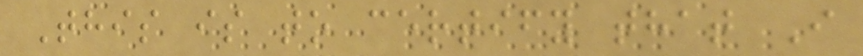This is to certify that I
